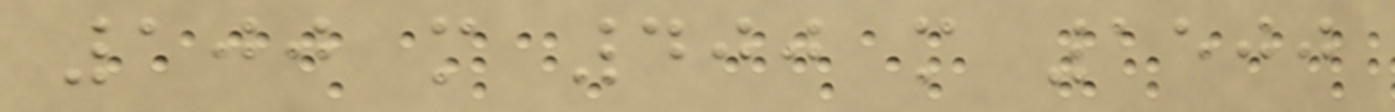100 m 400 m 1500
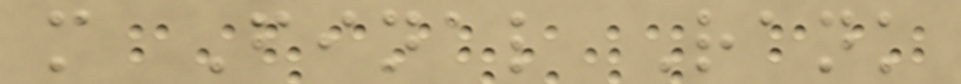m Final Rank
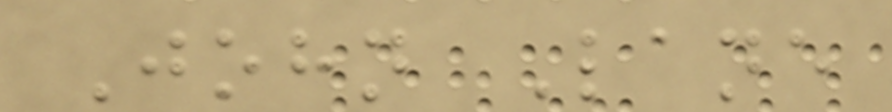John Lane
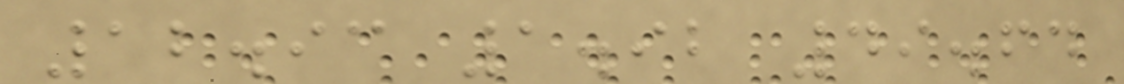12.93 1.92 49.64
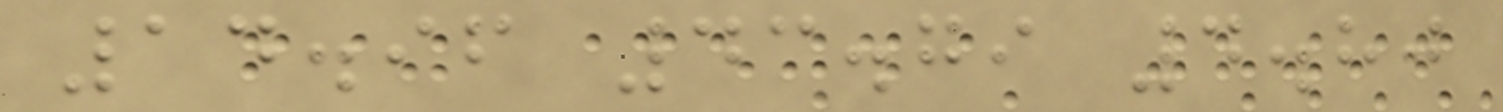14.96 43.79 4.80
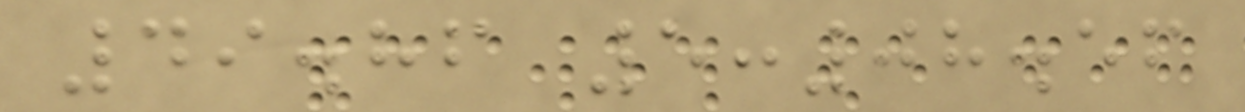49.86 5:08.56
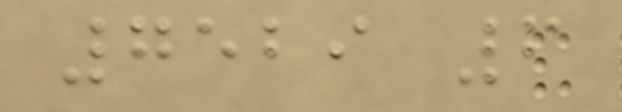7529 6
